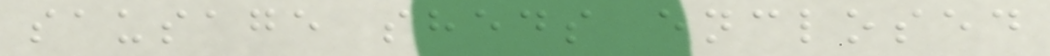sausage sheds enclosed
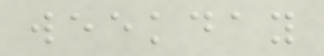weekday
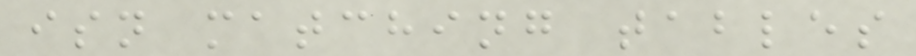isn matching tables
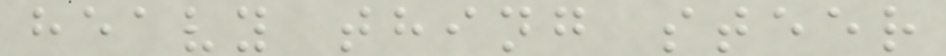heavy thing steer
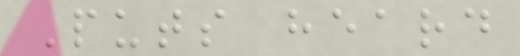Puts heard
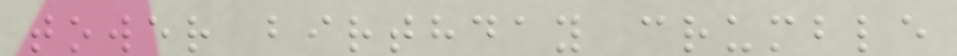tower birthday crumble
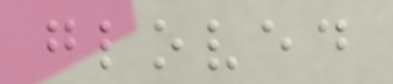gloved
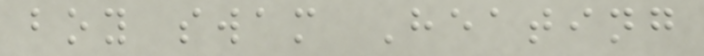boy swam Heating
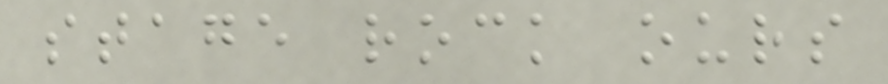stage rock ours
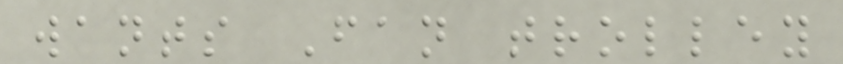wants Fan trolley
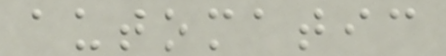automatic
